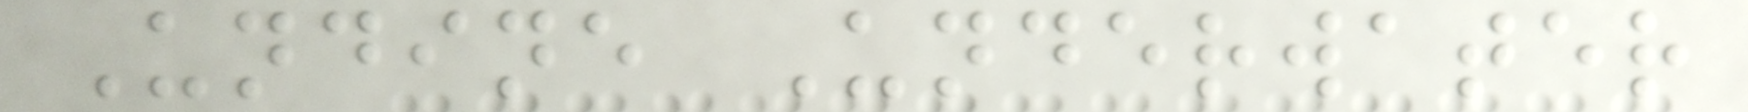Undine Underwater
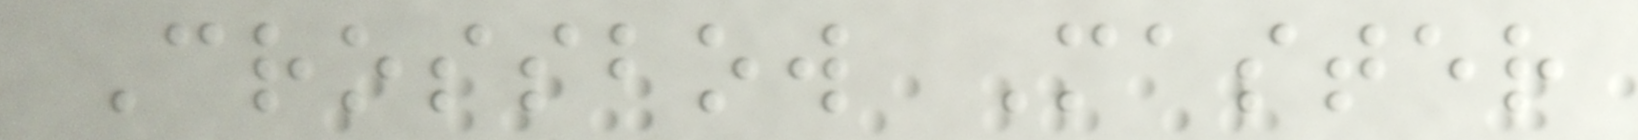Crossbow Master
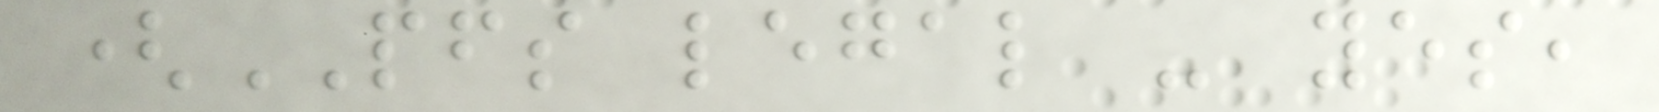(PFS legal - yes,
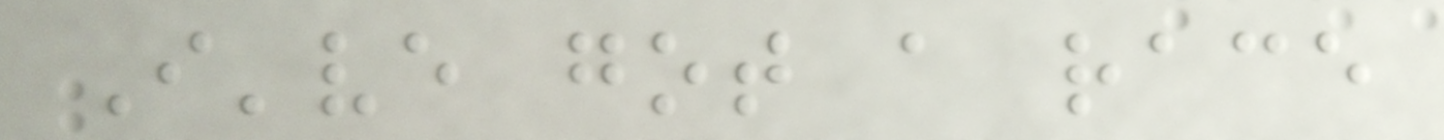I've got a race
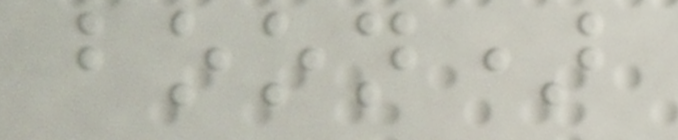boon)
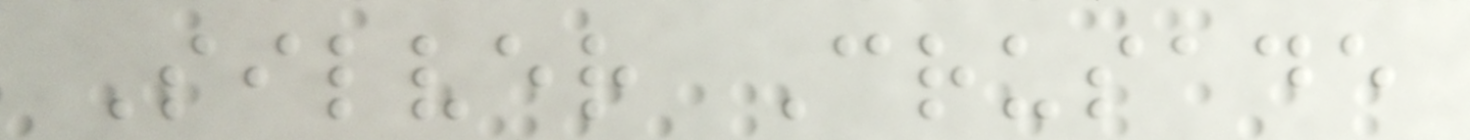Silver Crusade
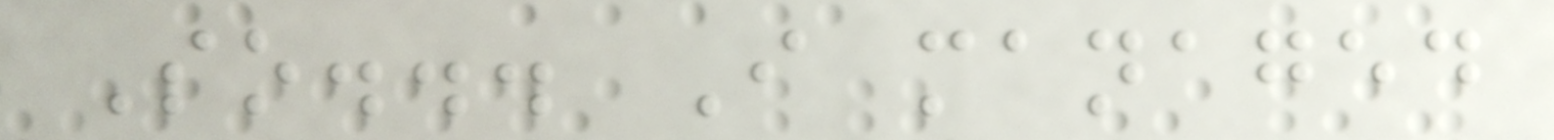So... I managed
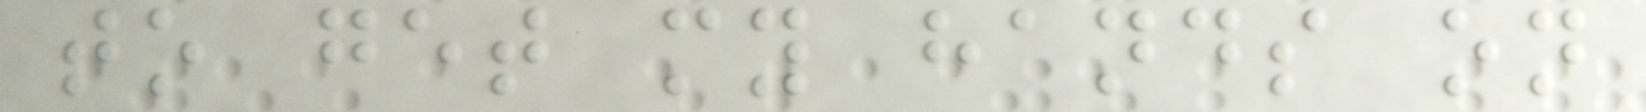to get my hands on
